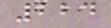224
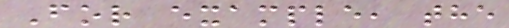For example, the
